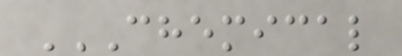CHEMICAL
